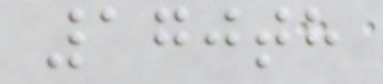170th
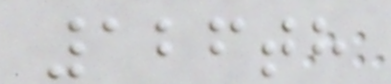126th
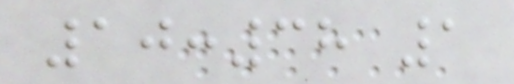10:38 1
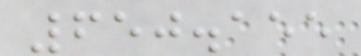650.155
